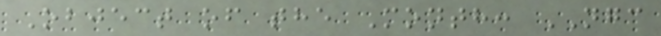Object of the Month: NGC
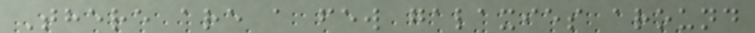There are a few galaxies around
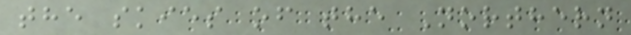the skies of the Northern
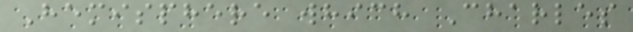Hemisphere which Charles
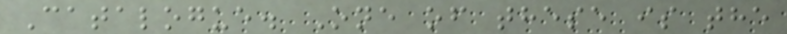Catalogue. One of these is the
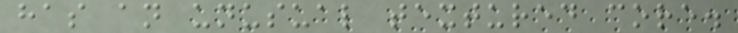has an unusual textured core.
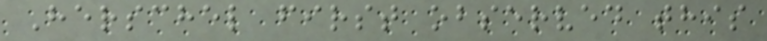Herschel first observed this
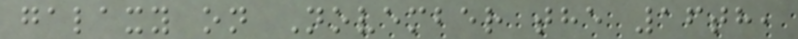galaxy on November the 16th,
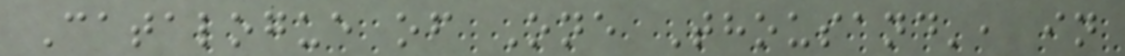Catalogue of One Thousand', in
